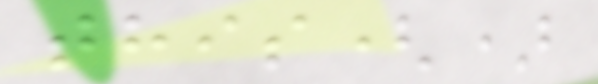this()
